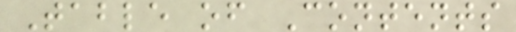Table of Contents
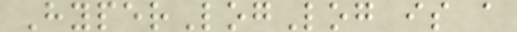HyperLogLog is a
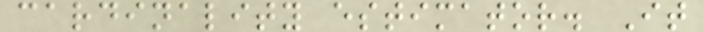cardinality estimator. It
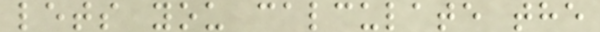lets you calculate the
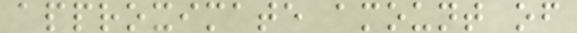approximate amount of
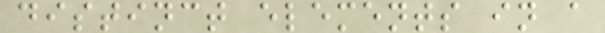distinct elements in a
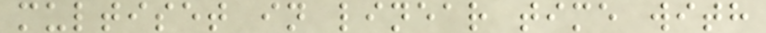multiset in linear time with
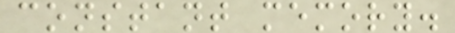constant memory.
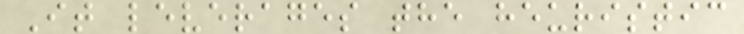It leverages the heuristic
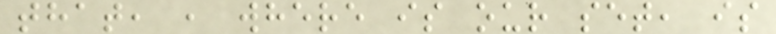that, , where is our set, is
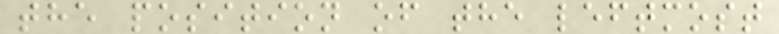the position of the leftmost
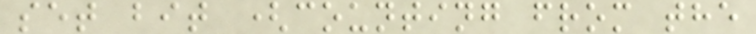set bit (counting from the
